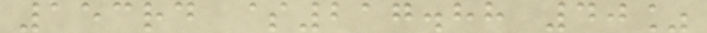153rd $217.88 40%
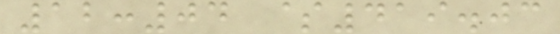12:04 $419.03
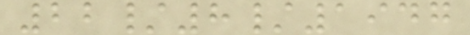22/8/1947
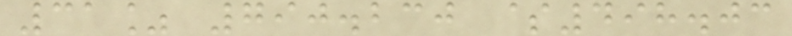31% 790.230 $498.03
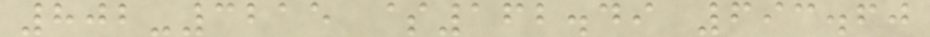802-3215 $162.49 693.60
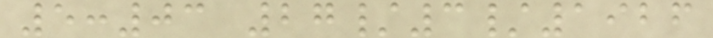5:03 27/3/1926
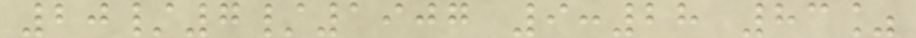20/7/1907 9:28 83%
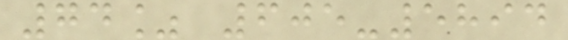74% 605-5894
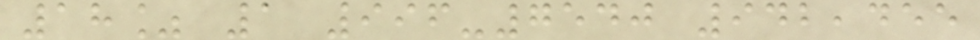18% 1 996-7540 942,455
